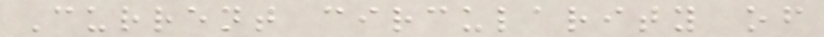Current circularity of
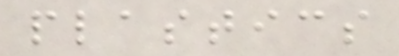plastics
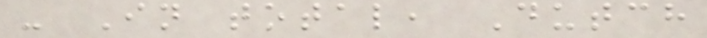- In total, Dutch
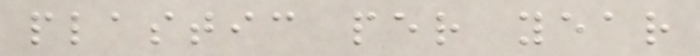plastic per year
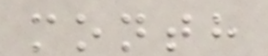month
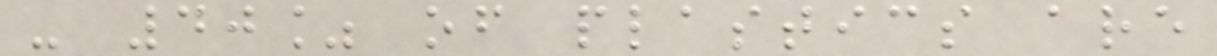- 40% of plastics are
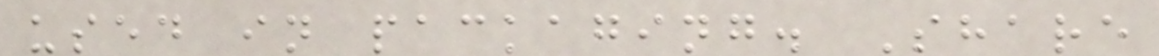used in packaging. Share
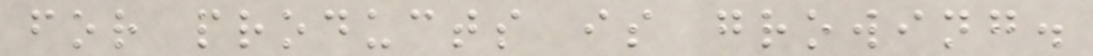for products is growing.
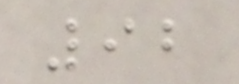92
